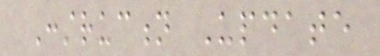Construction Update
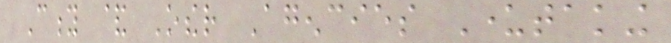City & Other Agencies Undertaking
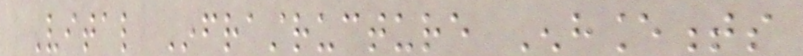Vital Infrastructure Enhancements
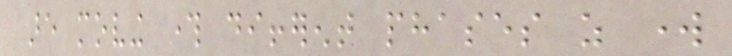are moving through different phases as work
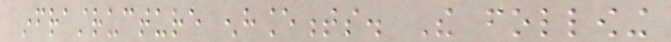infrastructure enhancements. The following
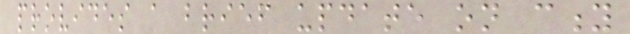provides a brief update on city
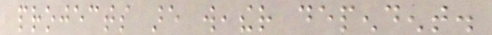projects are weather dependent.
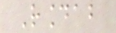Roundabout
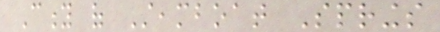City of Steamboat Springs
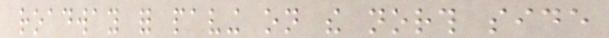roadway for paving on the north side
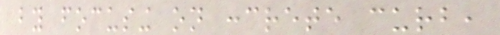by focusing on concrete curb,
